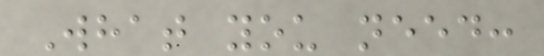What you need:
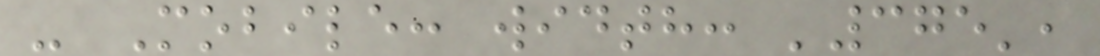- Mobile: width: '375',
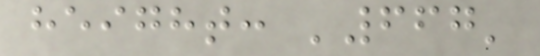height: '667'
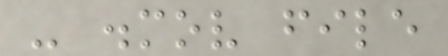- .mov file
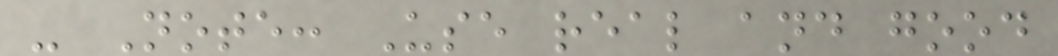- Note: Use real and good
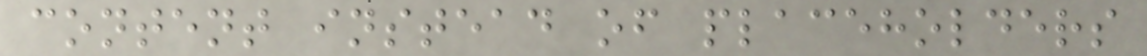content instead of placeholders
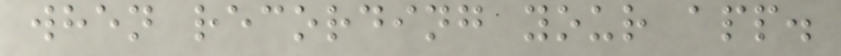when recording your app.
